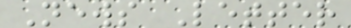News Letter
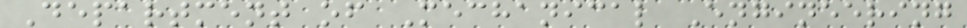Department of Mechanical Engineering
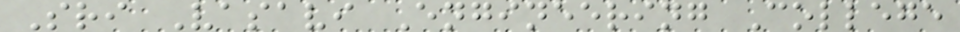Sri Vasavi Engineering College
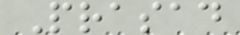Prasad
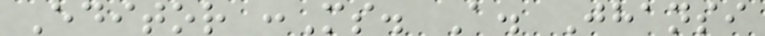Editor :Ms. A. Jhansi
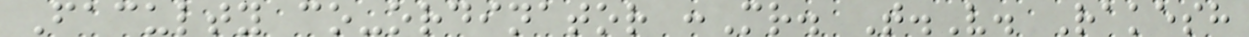Faculty co-ordinator :Mr. T.V. Rakesh
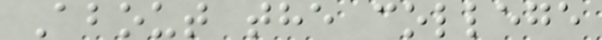About the college
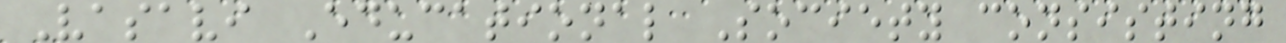Vasavi Educational Society consisting
